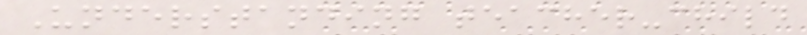Understanding teacher-child
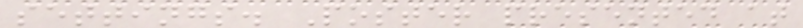settings. Poster presented at
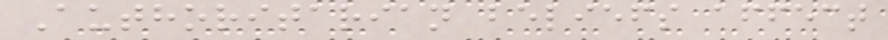Authoritarian beliefs affect
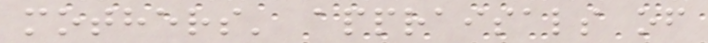mothers' appraisals of
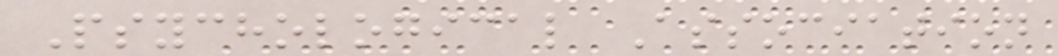Psychological Association
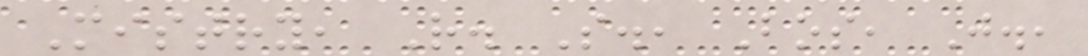Mistry, R. S., Bos, J.,
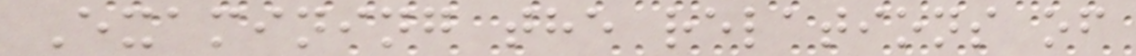Examining the relations of
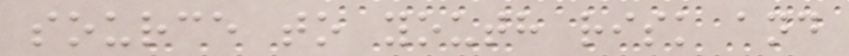source to youth risk and
